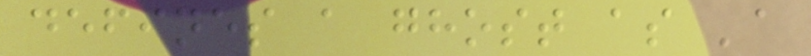defines a ghost as 'a
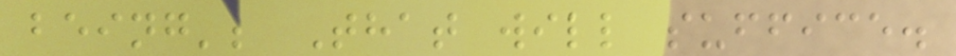being'; That will suffice.
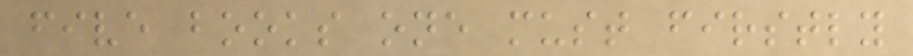five books one must firstly
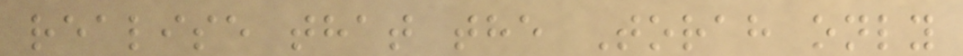realise that the Torah only
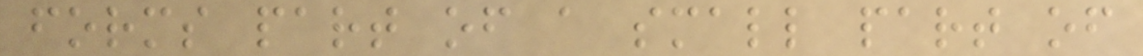forms part of a small part of
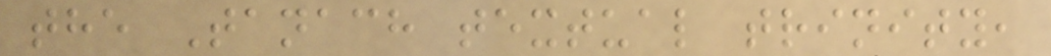the Tanach textual trinity,
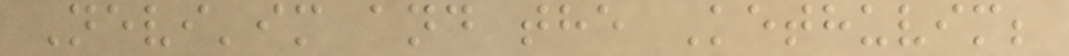Nevi'im and the Kethuvim;
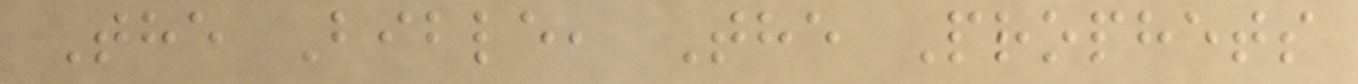The Bible, The Prophets
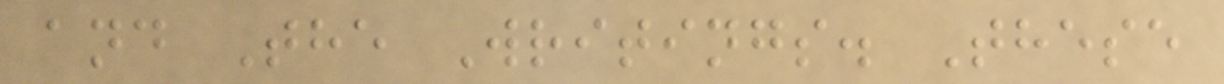and The Writings. These
